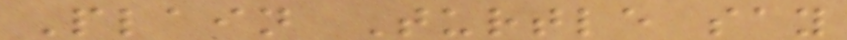Plain Turtle say
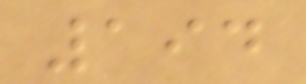194
